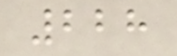228
